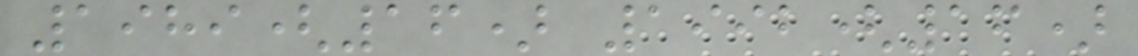1989(16) 1992(16)
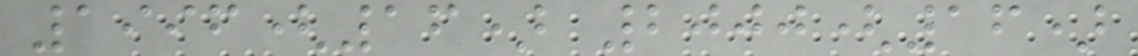1996(16) 2000(16)
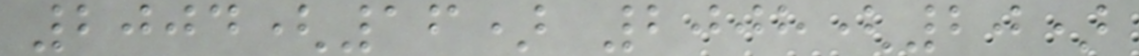2004(16) 2008(20)
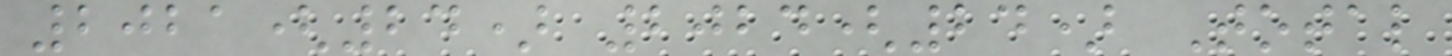2021(24) 2024(24) Total
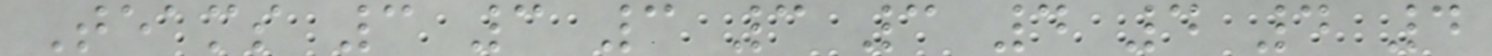Teams 3 3 3 3 3 4 4 4 4
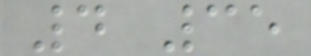4 35
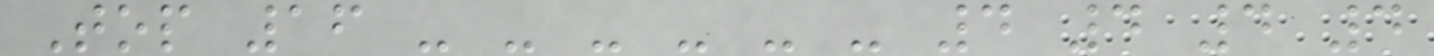Top 16 - - - - - - 4 4 4 4
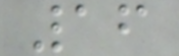16
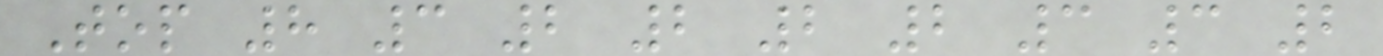Top 8 3 2 2 2 2 3 3 2
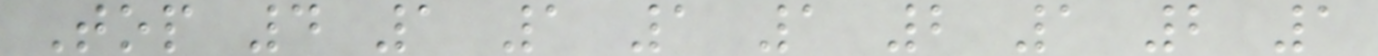Top 4 1 1 1 1 2 1 2 1
